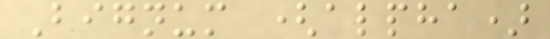Bignum (alpha)
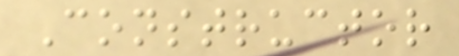Constructor
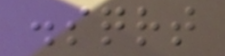.sqrt
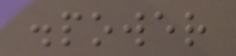.power
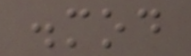.mod
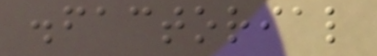.factorial
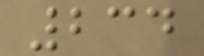234
